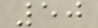50
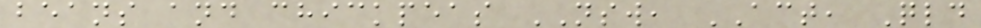beans and chickpeas NSW, ACT, Qld
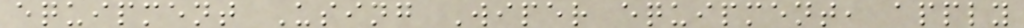equipment Using Wiper equipment, apply
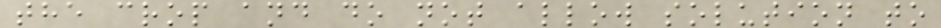the crop and do not allow solution to
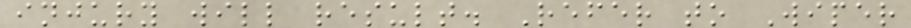injury will result. Refer to Wiper
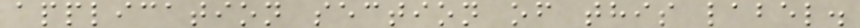application section of this label.
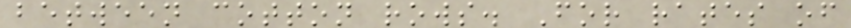between cotton rows. For rates of
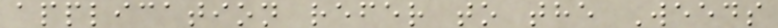application refer to the Weeds
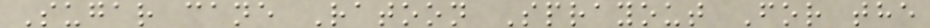Sugar cane Ratoon Sprayout For the
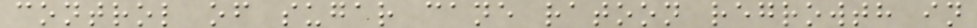control of sugar cane ratoon regrowth in
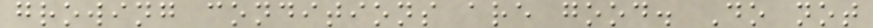growing conditions are good. Do not
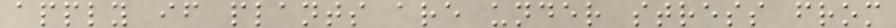apply if plants are under stress from
